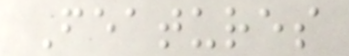Features
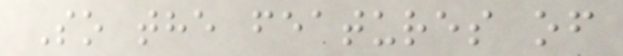So the features of
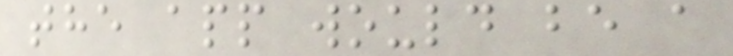the app would be a
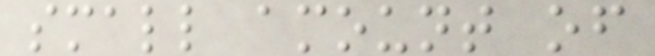small amount of
